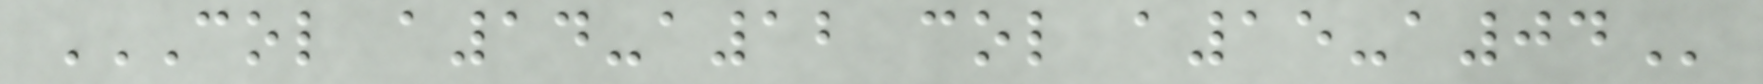COL A14-A12 COL A15-A04
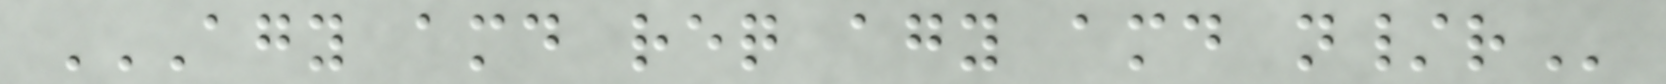AGY AMD REQ AGY AMD N/R
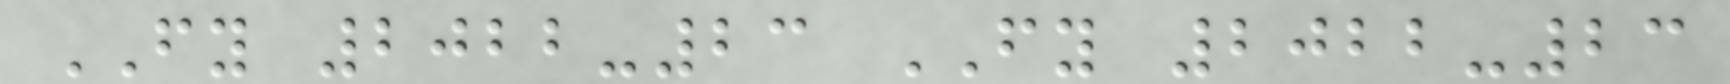FY 2022-23 FY 2022-23
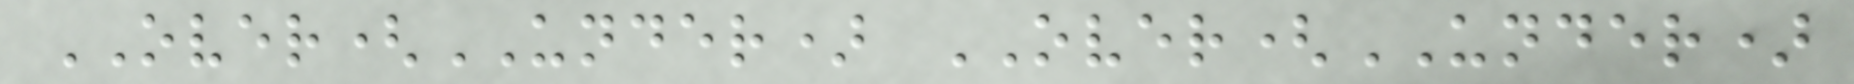OVER(UNDER) OVER(UNDER)
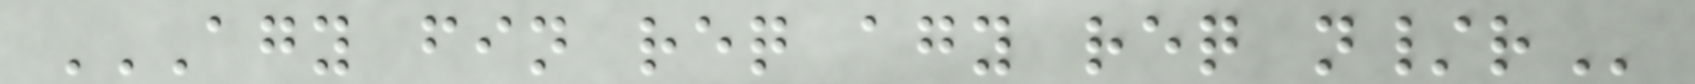AGY FIN REQ AGY REQ N/R
